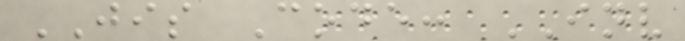JIS Code: INV
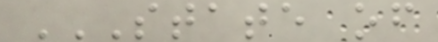STATE OF
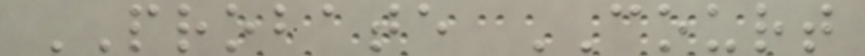PROBATE COURT
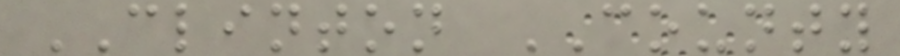CLINTON COUNTY
